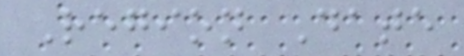Region Date
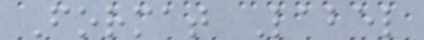Format Label
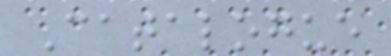Catalogue
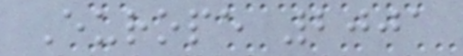Europe 2001
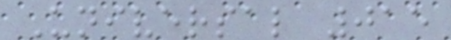Universal 015
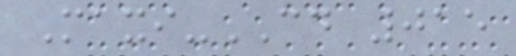Maxi-CD 015
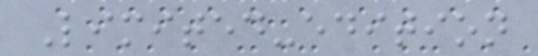Limited-edition
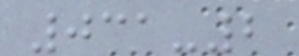031-2
